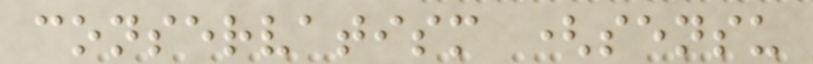conservatism (sensu
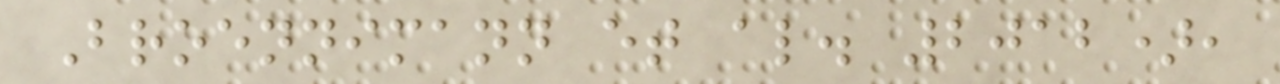Broennimann et al. 2012),
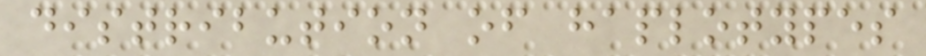distribution of haplotypes
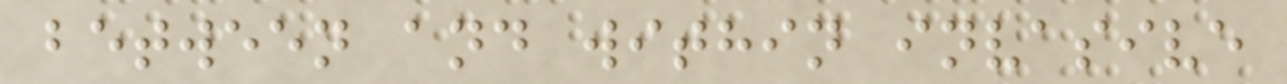between and within invasive
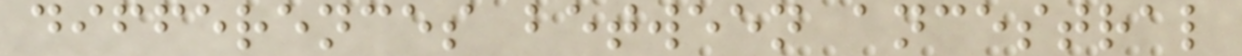differences between ancestral
